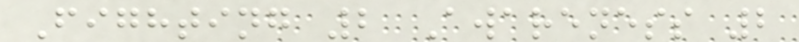Fighting 2 Awareness 2
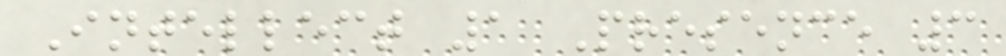Intellect 1 Presence 3
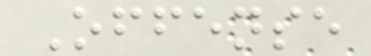Offense
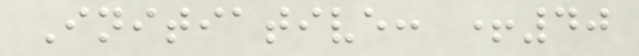Initiative: +40
